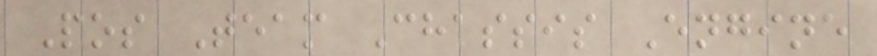Pos Team Chassis Engine
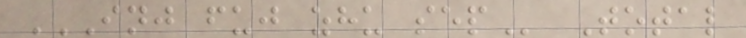INJ FUJ ZHU SEP Total
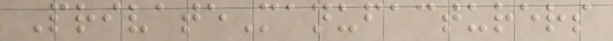PrivateManufacturers
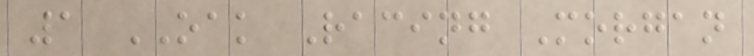1 OAK Racing Morgan
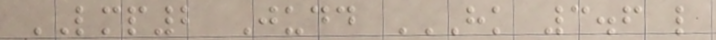LMP2 Judd HK 3.6 L
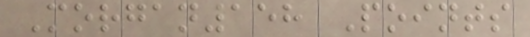Morgan158 Points
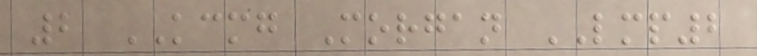2 KCMG Morgan LMP2
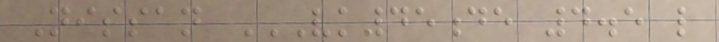Nissan VK45DE 4.5 L
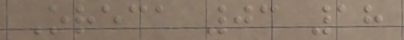Oreca 03 18
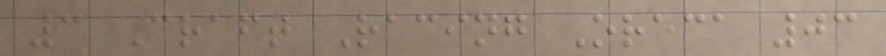3 Craft Racing Oreca 03
